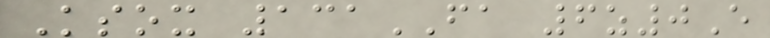Ksox 131FA 6z0E
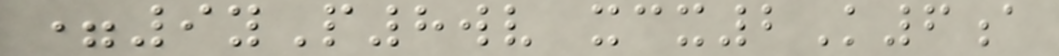=9yP8wv xcx2K6a
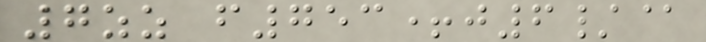7zz f753+j6/@
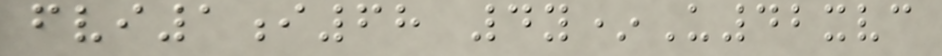fvi1i68 4y*U42xvc
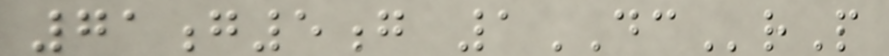71g5g 1DCrP
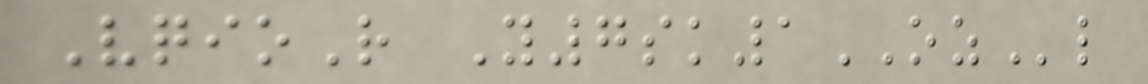VqioR Y7sk1OZl
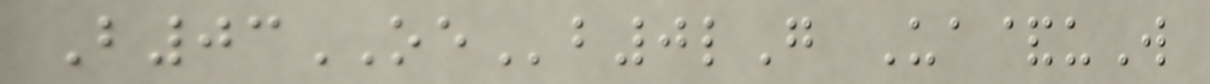B03OEb0lG Ua&uW
